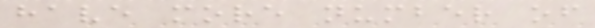have more number of
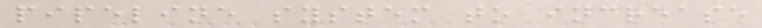pipeline system to increase
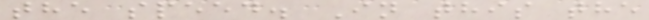the speed. In this the
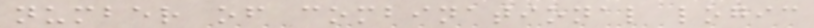number of combinational logic
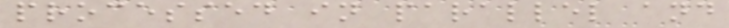processed in parallel and
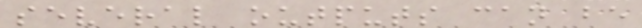several outputs can be
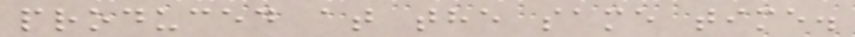produced at the same time.
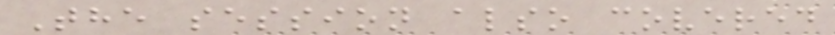The session also covered
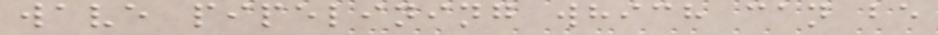wave pipelining which can be
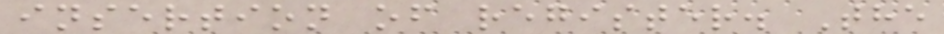insertion of register. The
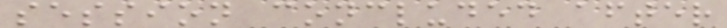session concluded after
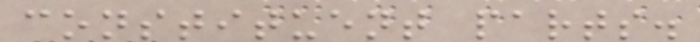constituent parts.
